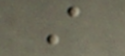A
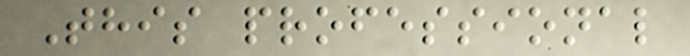This professional
